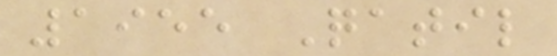1955 Qatil
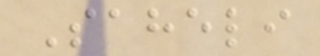Saheli
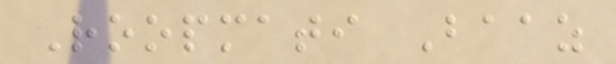Roopmati Baaz
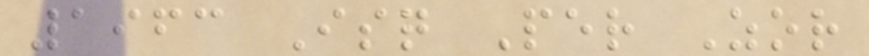1963 Isq Per Zor
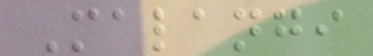Malangi
